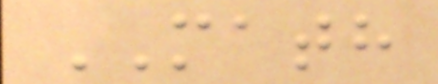MATH
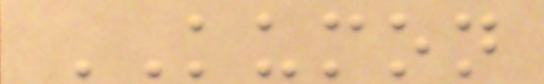KUMON
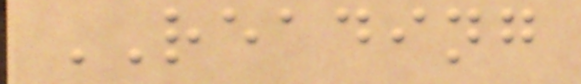READING
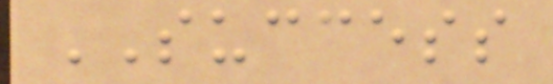SUCCESS
